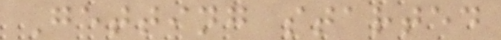Getting started
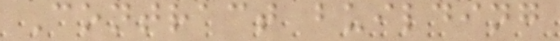Contract building
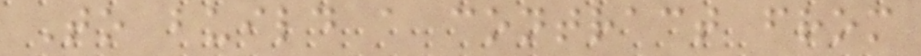To build a contract from
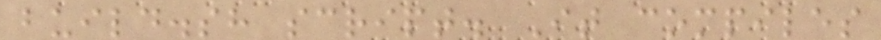build.sh script. It compiles
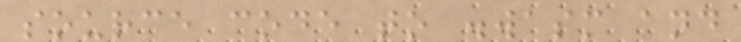source code to .wasm and
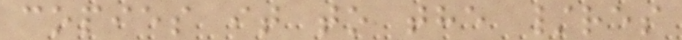copies it to the /res
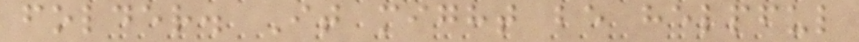folder. It might be helpful
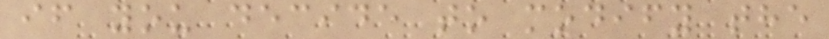if you decide to modify the
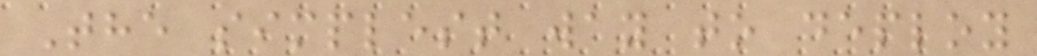The simplest way to deploy
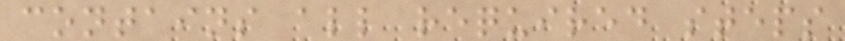contains all required steps
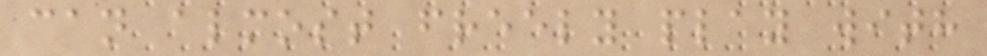can almost freely play with
